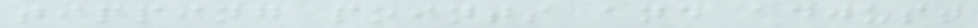tipping points and adjust
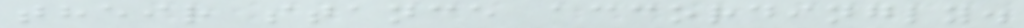their stance accordingly.
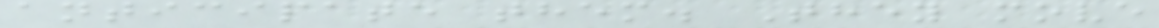anticipate them. They move
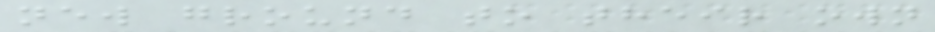new ground to their own
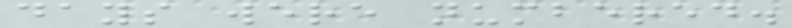days were numbered.
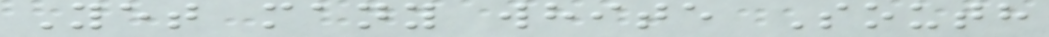Yet many white South
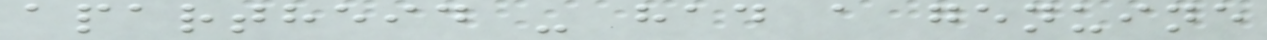apartheid - had a genuine
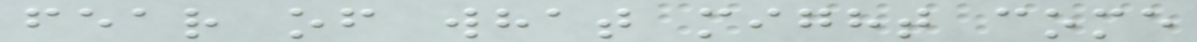fear of what might come
